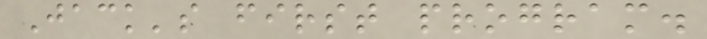Jack's first program.
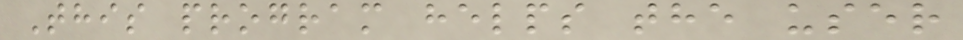This program helps the user
